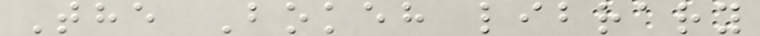The Bokeh library
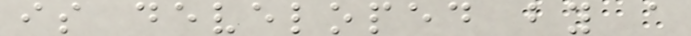is developed by a
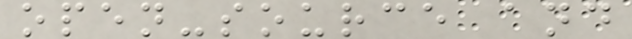open-source and
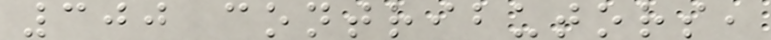300 contributors,
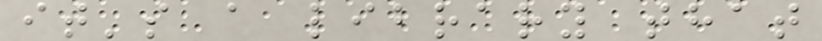it's a library that
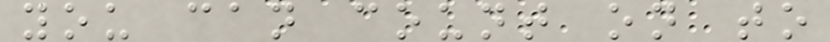you can count on to
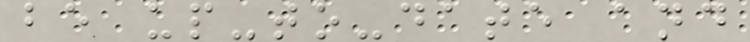be up-to-date and
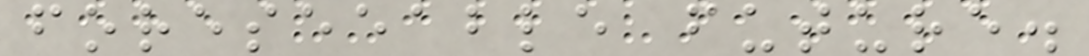foreseeable future.
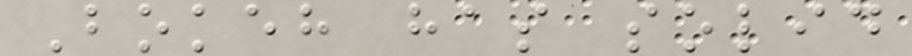Bokeh has solid
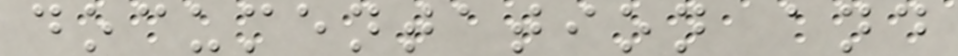documentation and
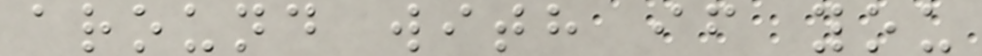around with if you
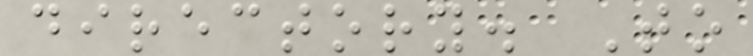directory. To
